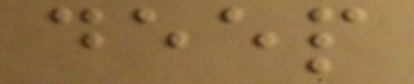deep
